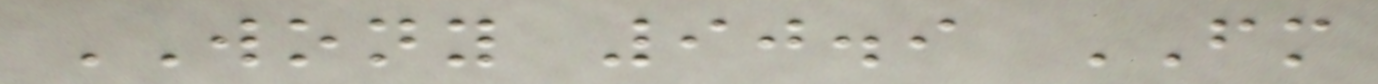WONY 90.9 FM
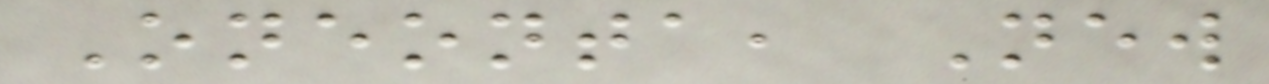Oneonta, New
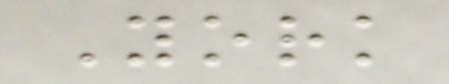York
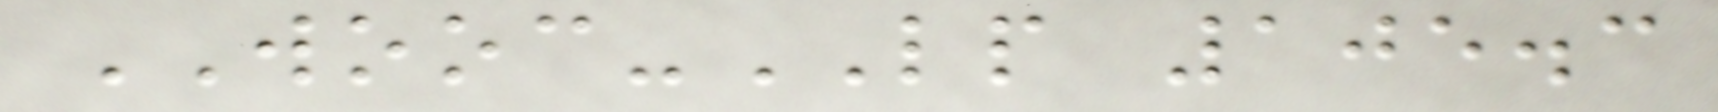WOOC-LP 105.3
